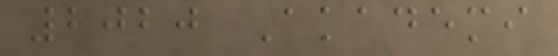2020 Akademi
